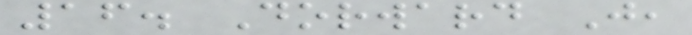16. Dorward J,
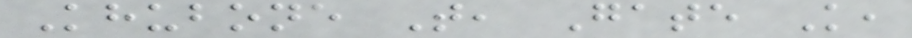Khubone T, Gate K,
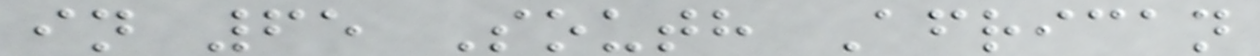in 65 South African
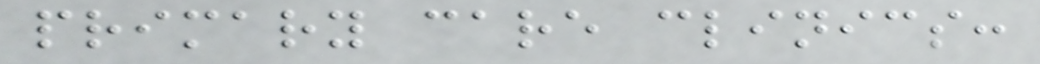primary care clinics:
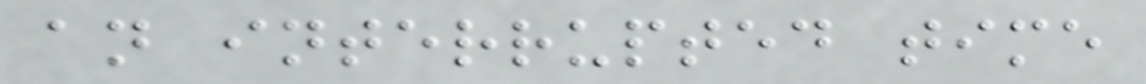an interrupted time
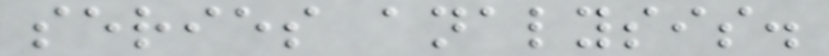series analysis.
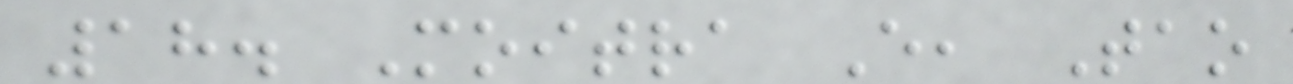18. Moitra E, Tao
